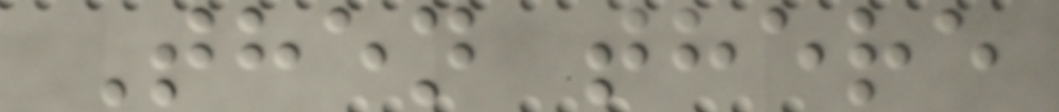Then there
